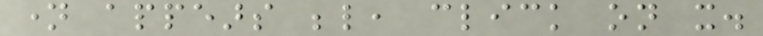name appears below, click on it.
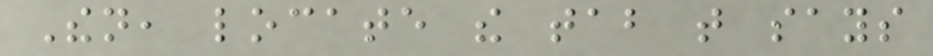Then, locate the tab that says
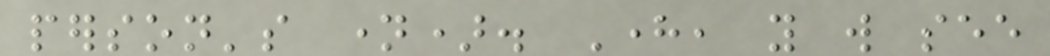person's name). Here, you will see
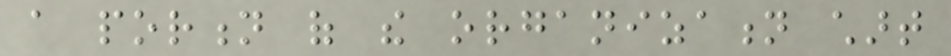a portion of the organization chart
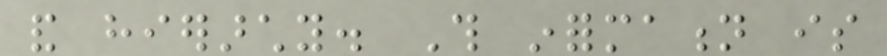and hierarchy. This information is
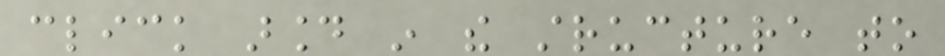click around in the structure to
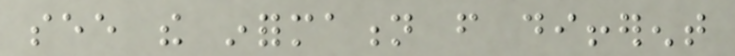see the information from different
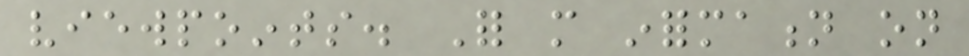viewpoints. For more information on
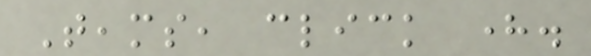Teams, click here.
